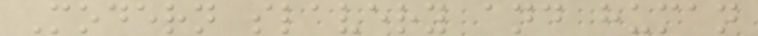Modern slavery and human
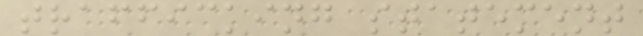trafficking statement
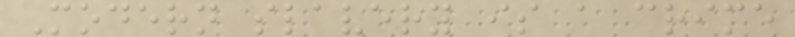Modern slavery is a crime
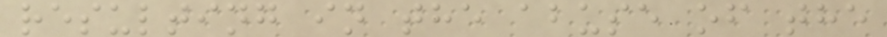resulting in the abuse of the
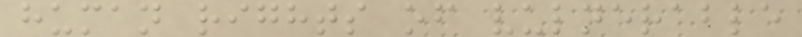human rights of vulnerable
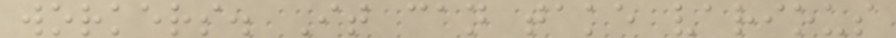workers. It can take various
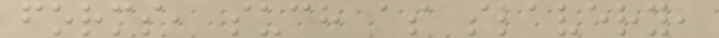forms, such as slavery,
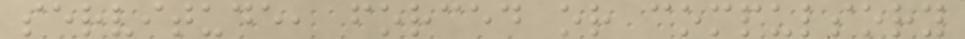servitude, forced or compulsory
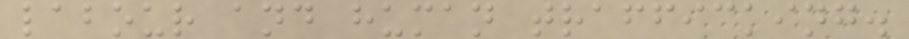labour and human trafficking.
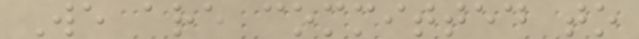We are committed to
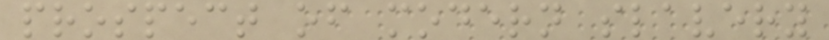prospect of modern slavery
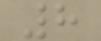8
